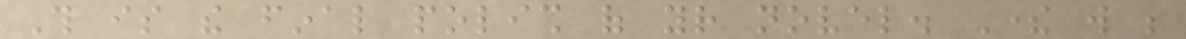This is the final polish of your novel. There will be
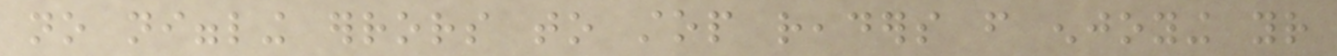no niggling errors to stop readers from enjoying your
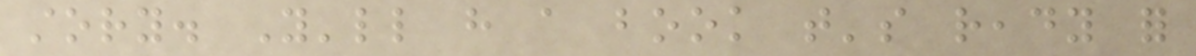story. You'll have a book that's ready for
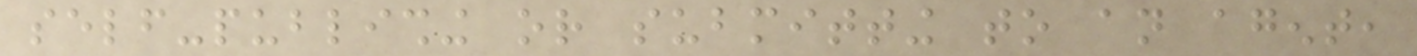self-publishing or submitting to an agent,
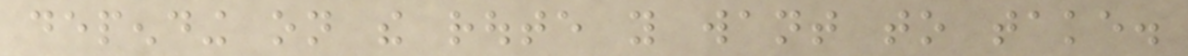depending on the route you want to take.
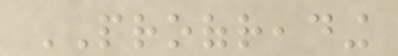PROOFREADING
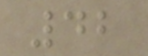42
